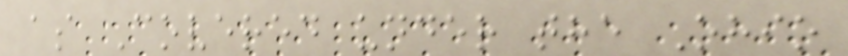as Covered under the Ohio
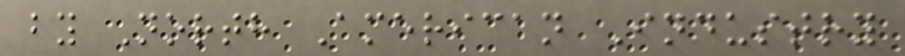by North American Industry
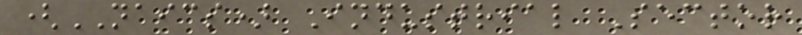(NAICS) Industrial Sector
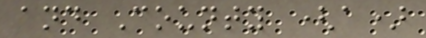and County (a)
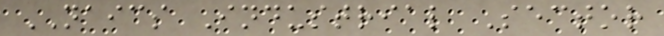NAICS Industrial Sector
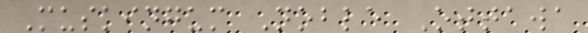Muskingum Noble Ottawa
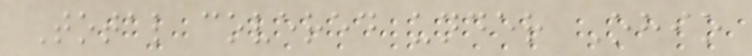Total covered under Ohio
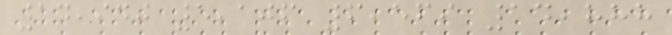14,940 5,106 6,569 14,888
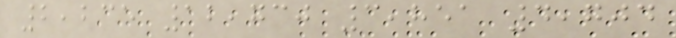2,235 12,730 3,851 4,704
